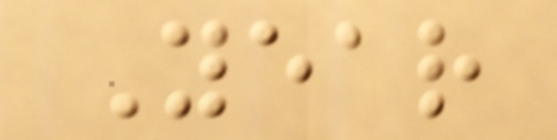Year
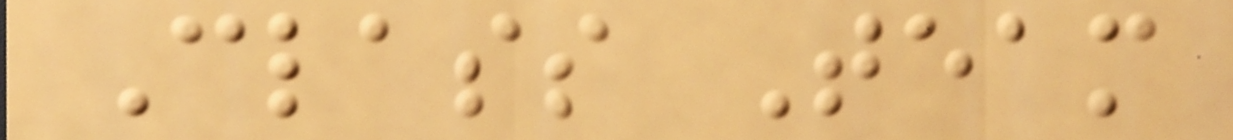Class Team
